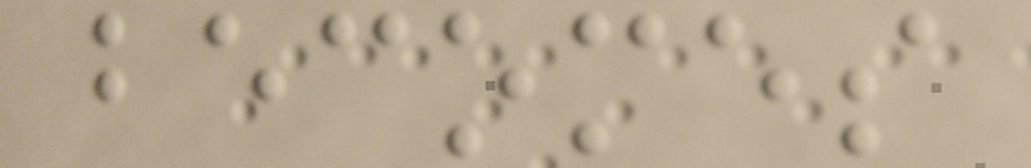becomes
